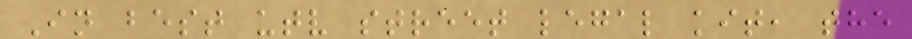In best utv street legal kit, the
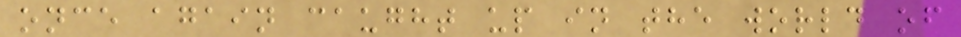once again caught up in the world of
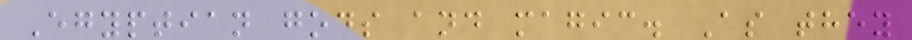Egyptian gods and magic. As they
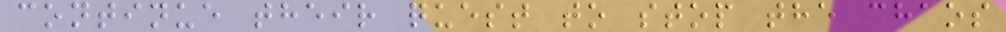continue their quest to stop the chaos
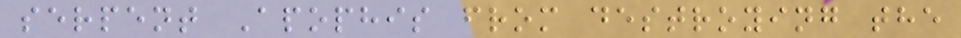serpent Apophis from destroying the
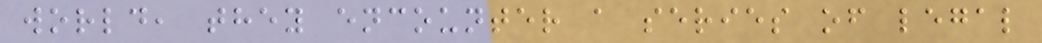world, they encounter a series of legal
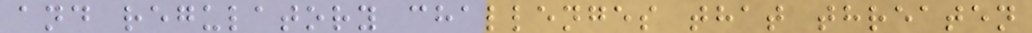and regulatory challenges that threaten
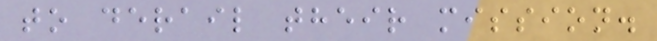to derail their mission.
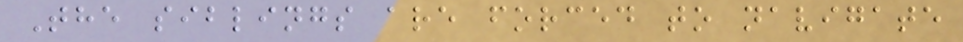The siblings are forced to navigate
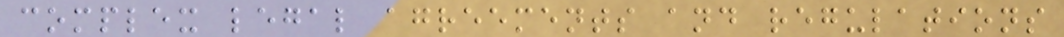complex legal agreements and regulations
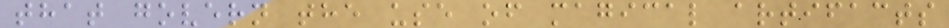that govern the use of magical artifacts
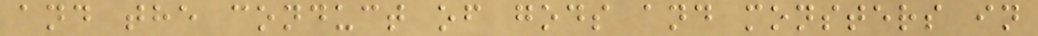and the conduct of gods and monsters in
